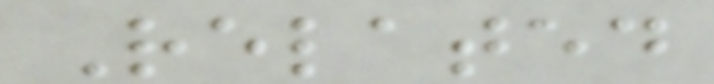Related
